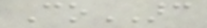CoARC
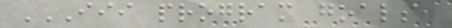III PROGRAM GOALS,
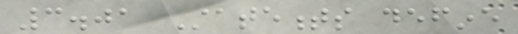3.01 Statements define
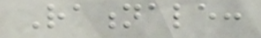Rationale:
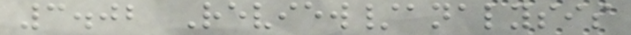3.02 Review/analysis
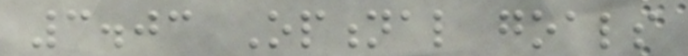3.03 Optional goals
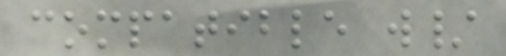compatible w/
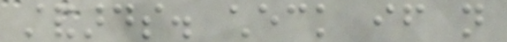standards. check if not
